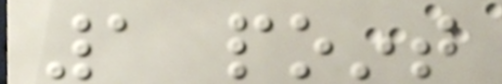1 point
